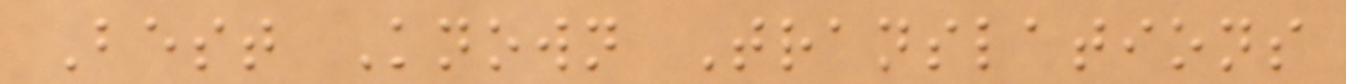Best Known Translations
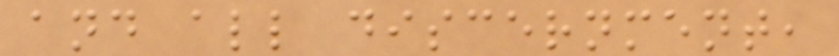and all discernment,
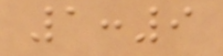1:9
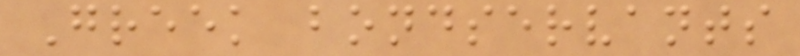Greek bondservants
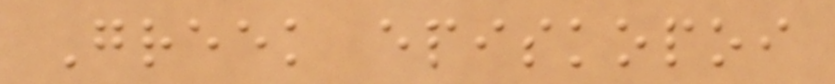Greek episkopoi
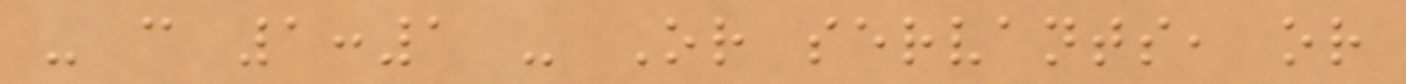- c 1:1 - Or servants, or
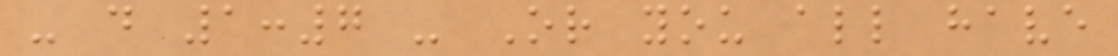- d 1:7 - Or you all have
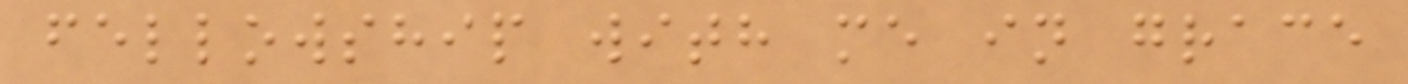fellowship with me in grace
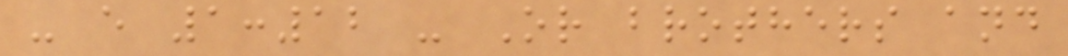- e 1:12 - Or brothers and
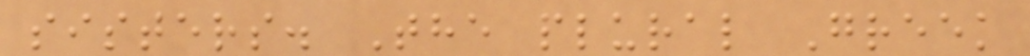sisters. The plural Greek
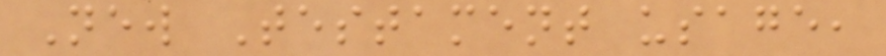New Testament usage,
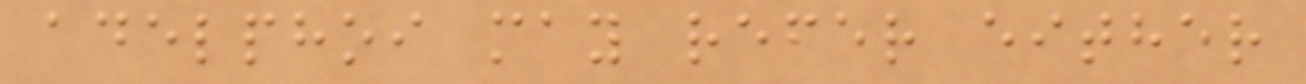adelphoi may refer either
